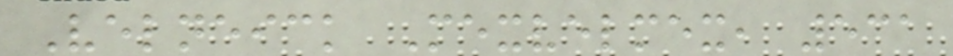Velneick Mexvelmex, 531
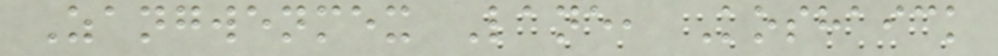Zangwenmex Lane, Koshaick
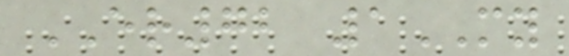ER72 1MY
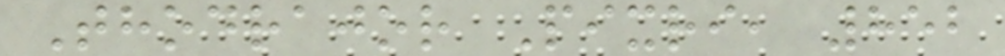Thodrajor Pixri, 852
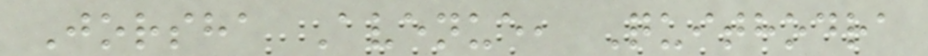Jorsha Avenue, Quithodra
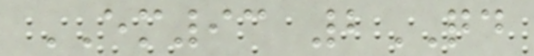EM93 2QD
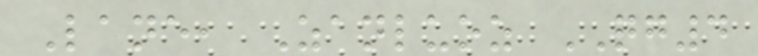Lane, Zanluoz QG4
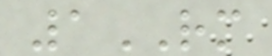1RM
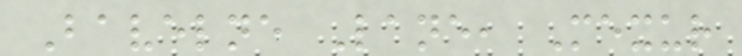Bavelne Lane, Mexur
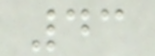43
